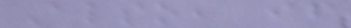Also, if
